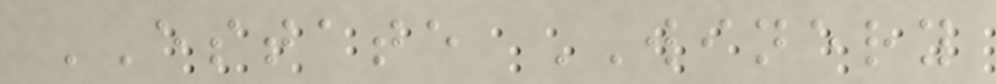ESTATE WINERY
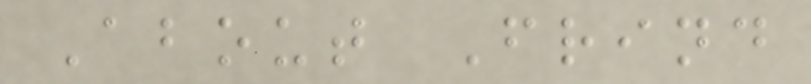About Frind
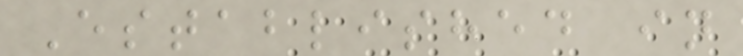Established in
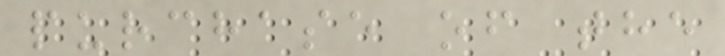purchase of the
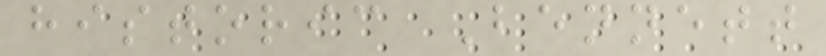historic Bennett
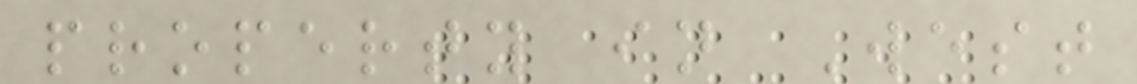property in West
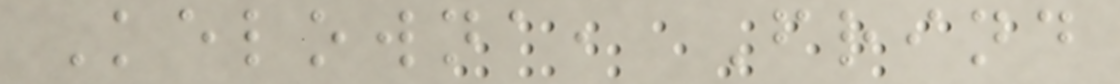Kelowna, Frind
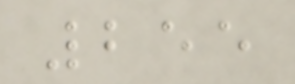255
